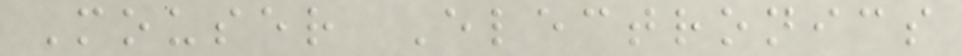Mouser Electronics
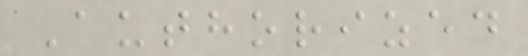Authorized
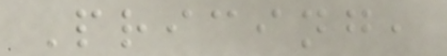Pricing,
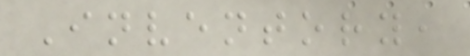Inventory,
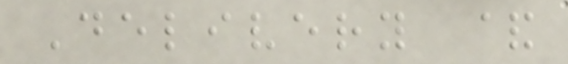Delivery &
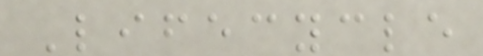Lifecycle
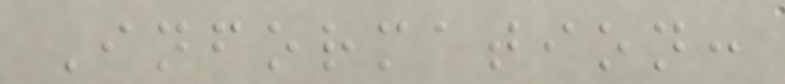Information:
